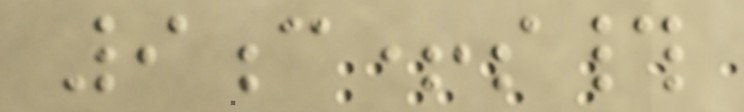9c+s#
